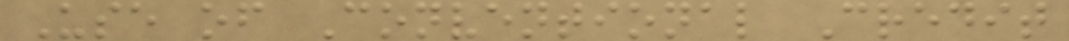Use of Conventional Credit
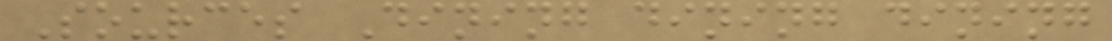Sources Dining dining dining
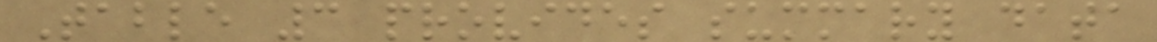Table 3 provides summary data
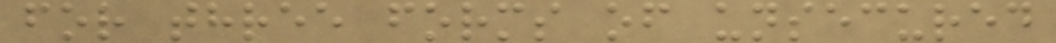for three forms of unsecured
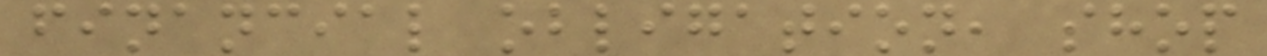financial obligation, shop
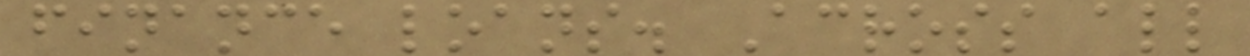finance loans. Across all
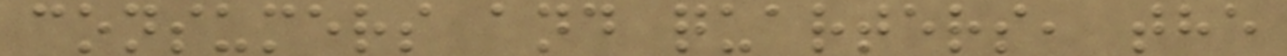consumers and quarters, the
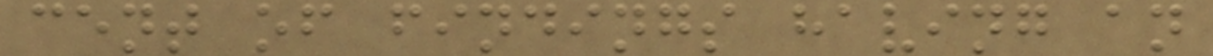cent of findings having an
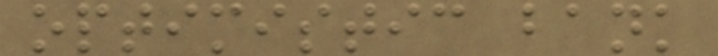optimistic bank
